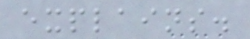explains.
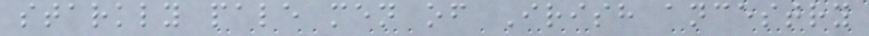starkly pale men of Irish ancestry
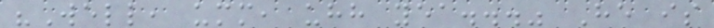"Well, umm, uhh yea..." He is
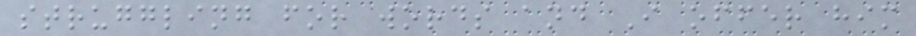struggling for words and I offer him
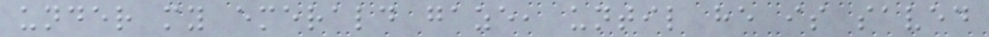under my emerald gaze, until he is saved
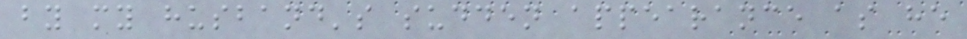by my husband's sudden appearance as he
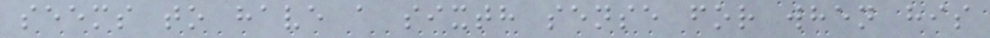seems to have a sixth sense for when his
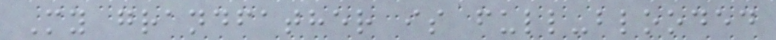My grandfather is full-blooded
